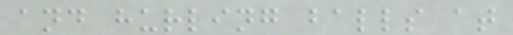and hurling balls at
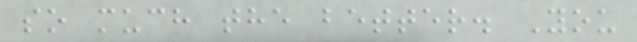so much the better. You
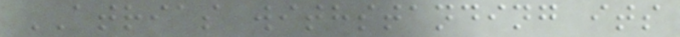ATRIAS withstanding its
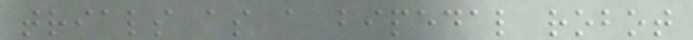trials as a bipedal robot
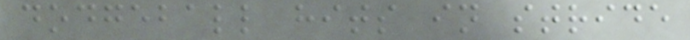dodgeball hits in stride
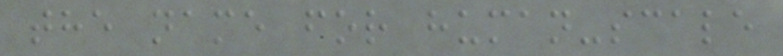the name for human-scale
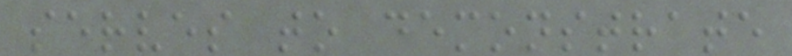serves to demonstrate
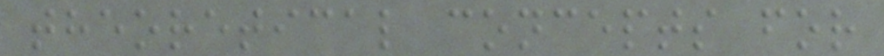theoretical concepts for
